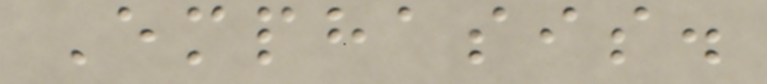Emphasis.
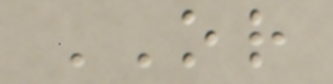OR
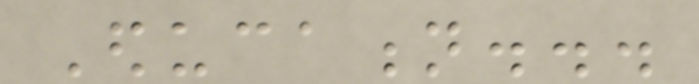Education...
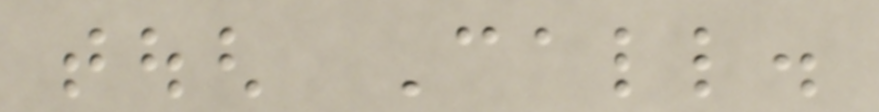tough Call.
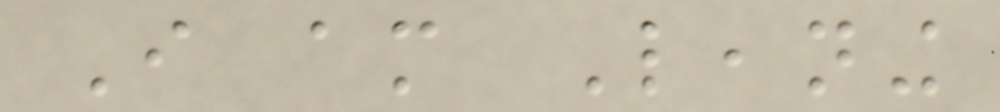I am Leaning
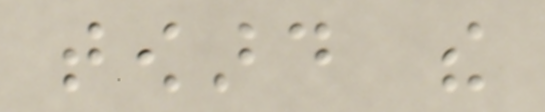toward the
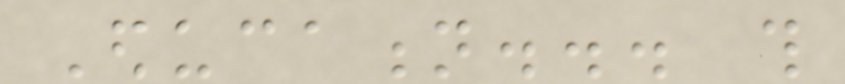Education... this
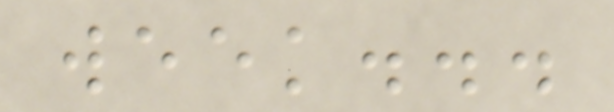week...
